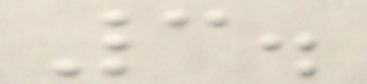3.
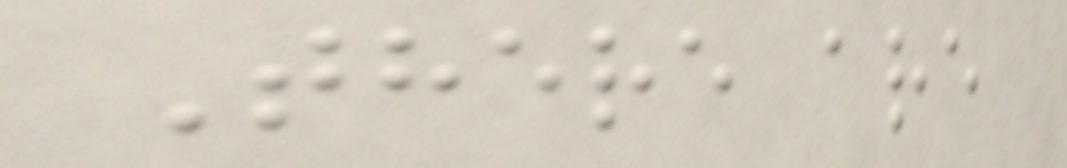There are
